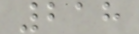218
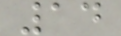14
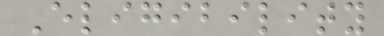Eligibility
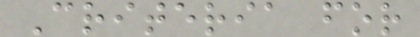Criteria for
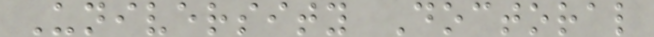University Doctoral
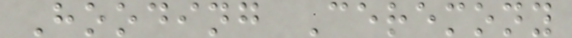Hooding Ceremony
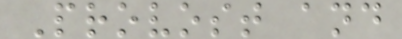Provost and
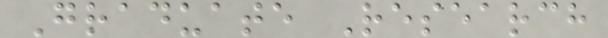Graduate Research
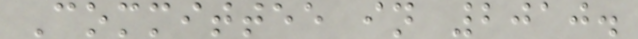Committee in 2010.
